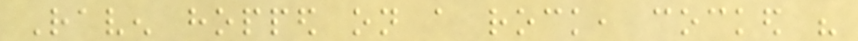Raven hopped on a rock, cocked his
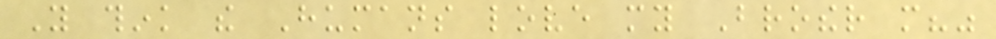You think the Humans love my Brother more?"
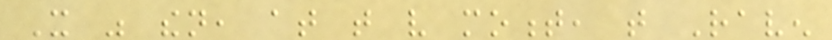It was then, at that very moment, that Raven
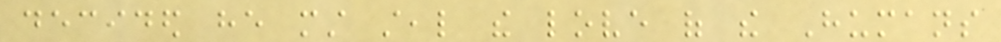decided he must steal the love of the Humans
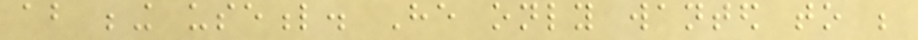about being useful. He only wanted to be
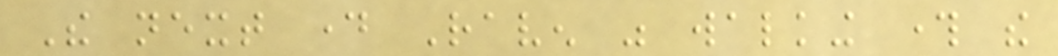The next day Raven was walking through the
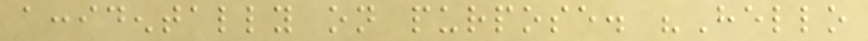accidentally on purpose. "Hello
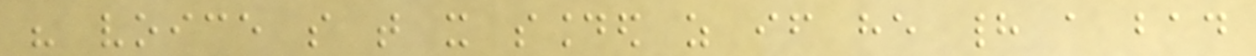his voice so that it sounded as if he had a bad
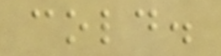cold.
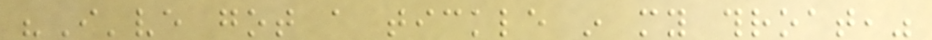"I've got a tickle in my throat,"
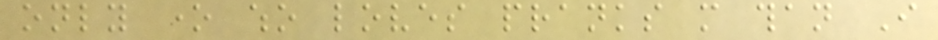only one who loves pranks more than I
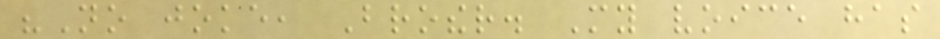"No joke, Brother. My voice has
